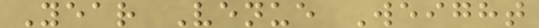Year Venue Weight
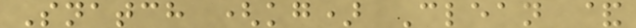Snatch (kg) Clean &
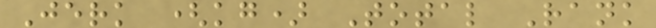Jerk (kg) Total Rank
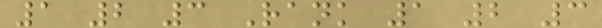1 2 3 Rank 1 2 3
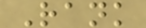Rank
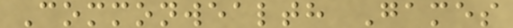Commonwealth Games
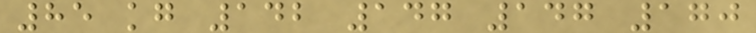85 kg 142 147 147 170
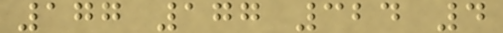177 177 324 4
